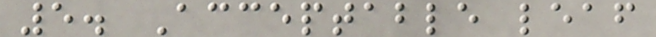5. Acceptable leaf
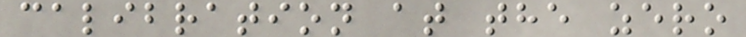calibration at the zero
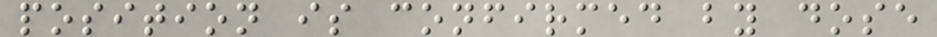position is confirmed by dose
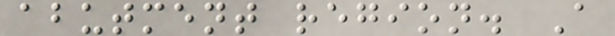abutment region. A
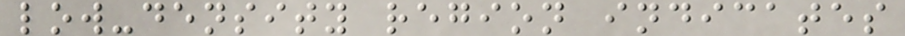low-density region indicates
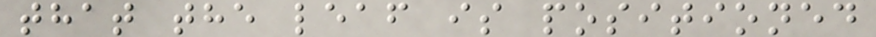that the leaf is positioned
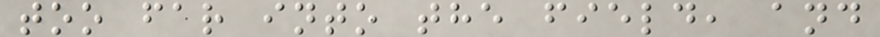too far into the field, and
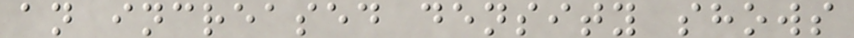an increased density shows
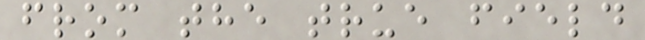from the true field
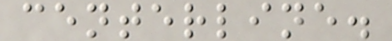centerline.
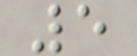5
